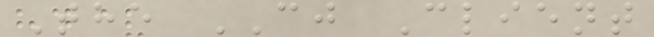The CJ Client
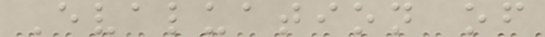Evaluation of
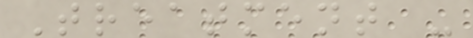Treatment -
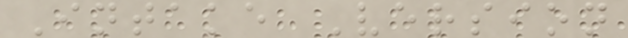Intake Version
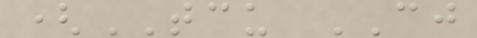(TCU CJ
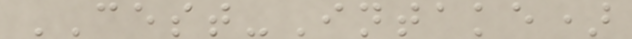CEST-Intake)
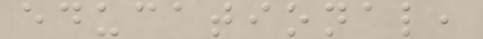educational,
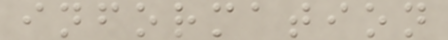information
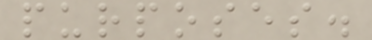purposes.
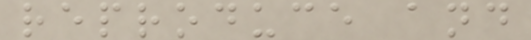reproduce and
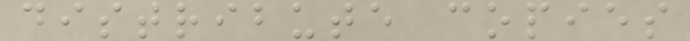distribute copies
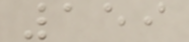159
